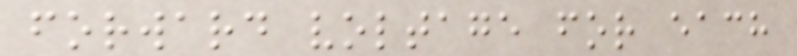forward voltage for each
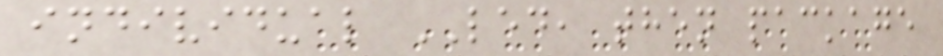individual LED, then package
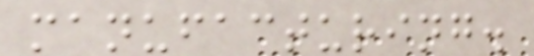manufacturing.
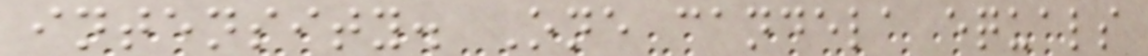intensity. One candela equals
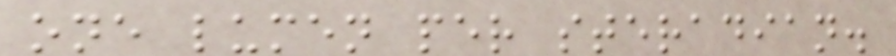one lumen per steradian.
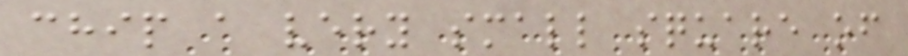chip a very small square of
